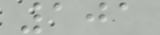101
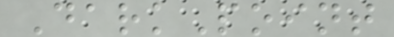DarkPoint
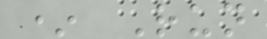* Run
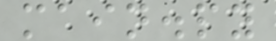main.py
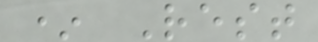* Rest
